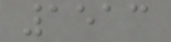1513
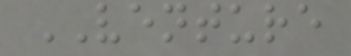VENTURE
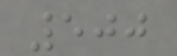500
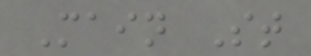Main St
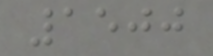1500
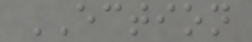ECTION
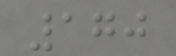170
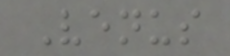Venus
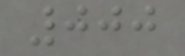000
